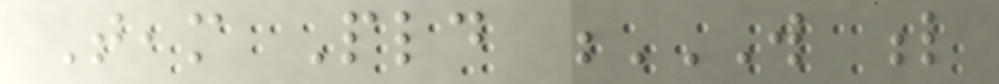Team Pld W L
